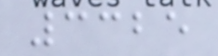3325
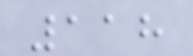118
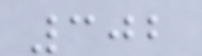302
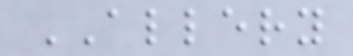ALLERY
